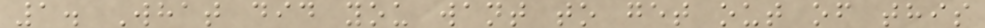1. What did you want to get out of this
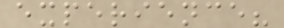experience?
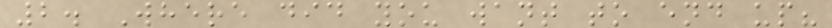2. Where did you want to end up?
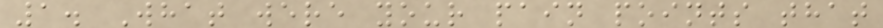1. What were your pain points that
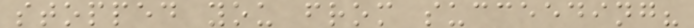stopped you from succeeding?
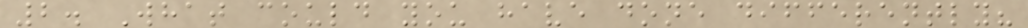2. What could you have done differently?
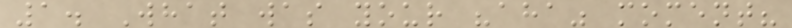1. What was your "aha" moment?
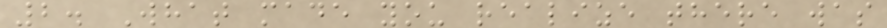2. What made you realize there was
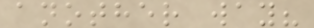another way?
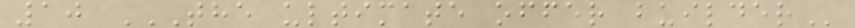10 THE ULTIMATE OFFER BUILDER
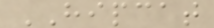HIPCAT
